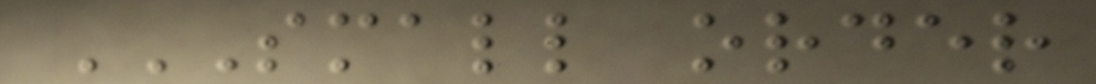SMALL ORDER
